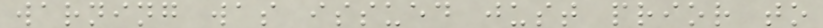warning was issued just prior to
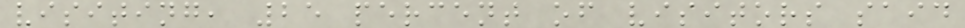visiting, 25 percent of visitors said
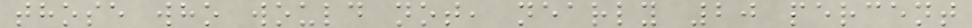those who would not, nearly 20 percent
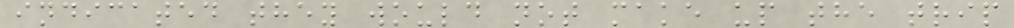indicated they would not make up the trip
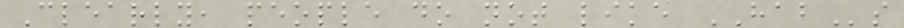Clearly, people do not like HABs
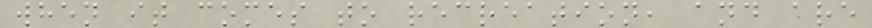when it comes to recreation, and are
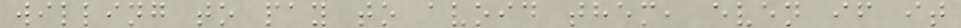willing to pay to avoid them, even if it
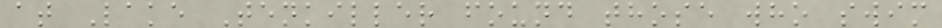at Lake Tenkiller found those who swim
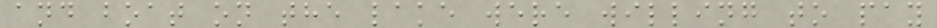and boat on the lake were willing to pay
